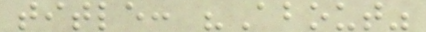title: "About"
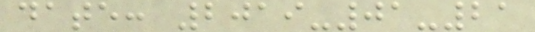date: 2019-01-21
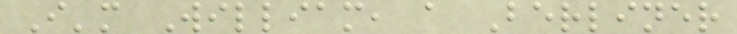I'm William, a Berliner
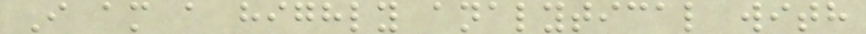I am a highly analytical with
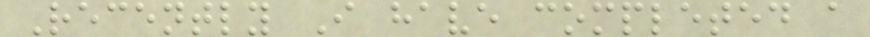Recently I have completed a
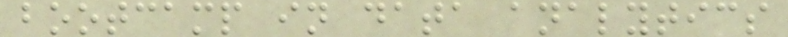bootcamp in data analytics
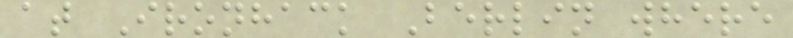at Ironhack Berlin where
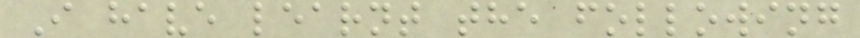I have learnt the following
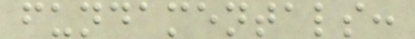fundamentals:
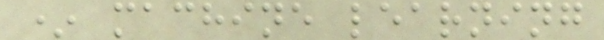* machine learning
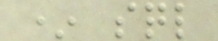* sql
